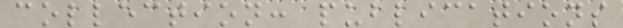collection: publications
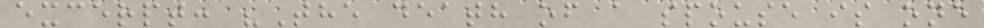excerpt: "The death of a spouse is one
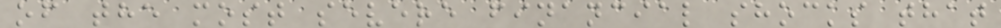of the most severe financial shocks that
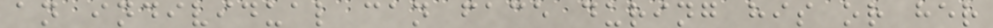an individual can face during his or her
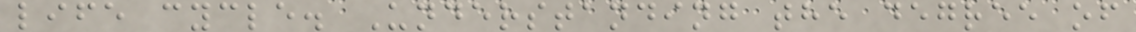life cycle. Understanding the degree of
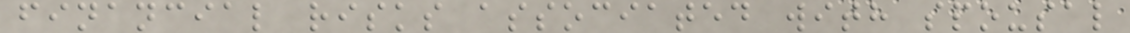financial risks associated with spousal
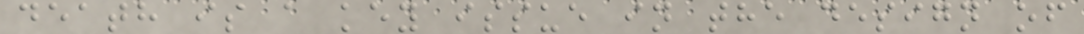death is a key issue in the design of
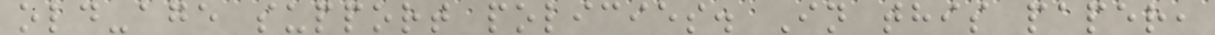old-age support policies. In this paper,
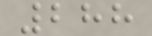288
